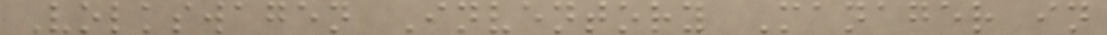Volkswagen Inventory Manager in
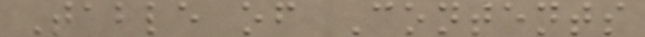Table of Contents
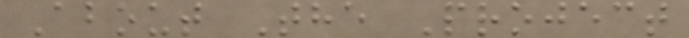About The Project
